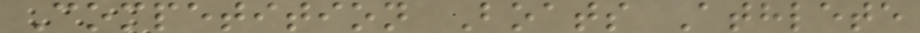Competition Boats Athlete
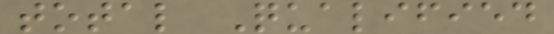total Qualified
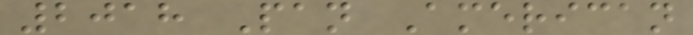2018 Pan American
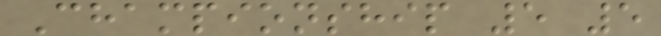Championship 5 5
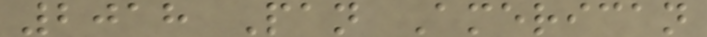2018 Pan American
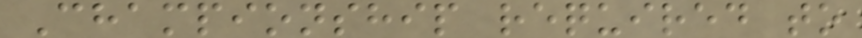Championship required to
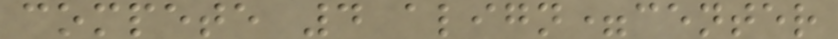compete 4 align=center
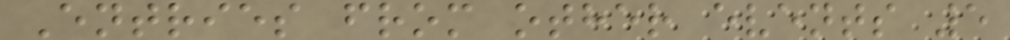Entries from other events 5
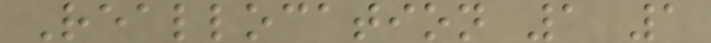Reallocation 1 1
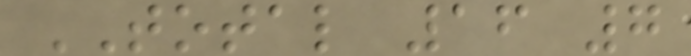TOTAL 16 7
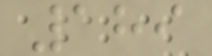189
